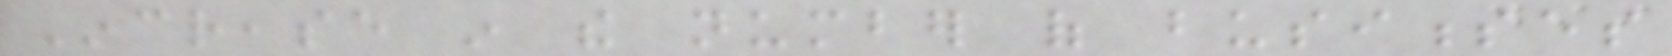Increase in the number of businesses
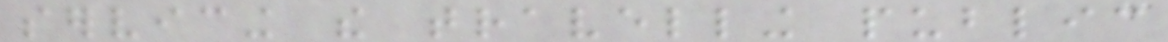servicing the travelling public
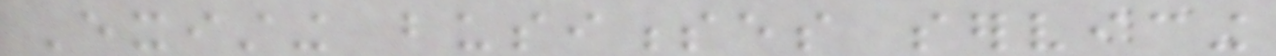Existing businesses servicing
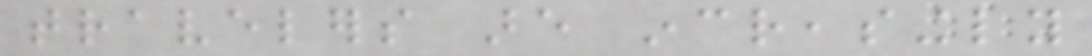travelers are increasingly
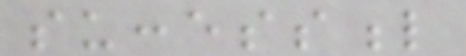successful
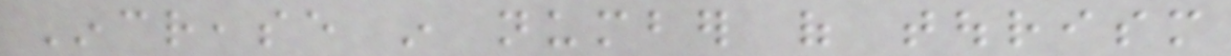Increase in number of tourism
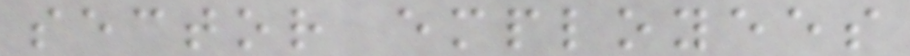sector employees
